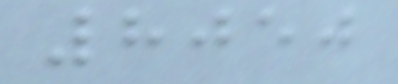8050
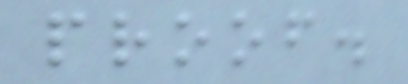proof.
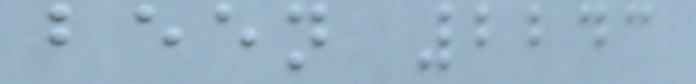been 2243
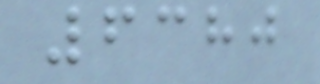6380
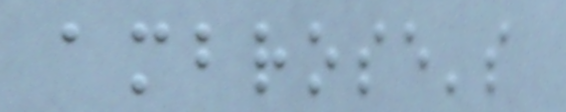ambrose's
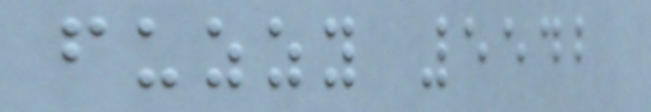fuzzy 5542
